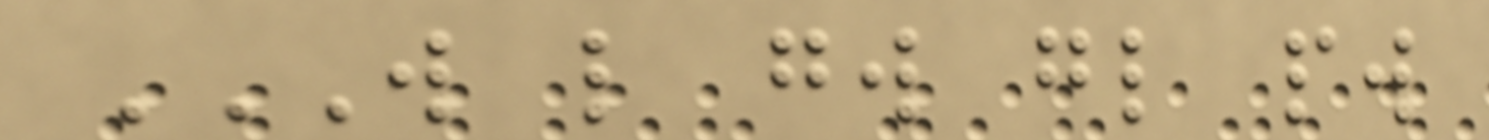W L GW GL PW
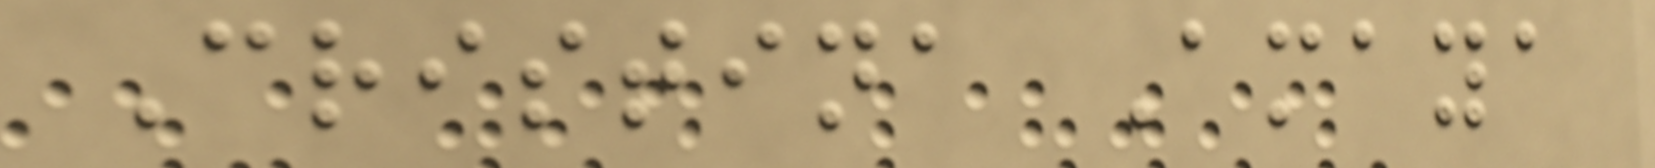Cristina Amaya
